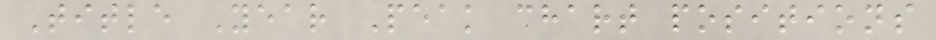Title Year Peak chart positions
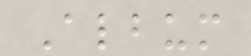Album
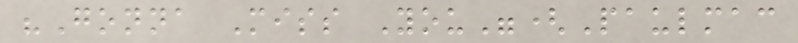"Gonna Miss You"(Paulmac
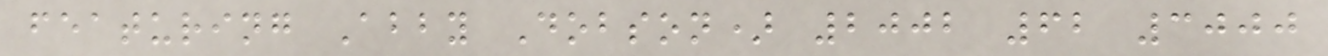featuring Abby Dobson) 2002 62 3000
